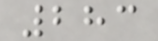283
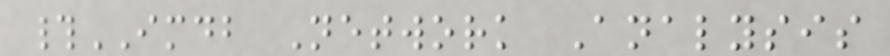#IMDB Network Analysis
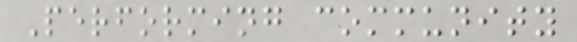Performing community
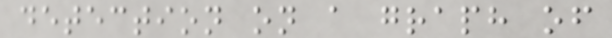detection on a graph of
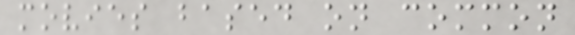movies based on common
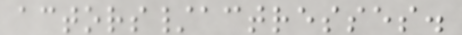actors/actresses.
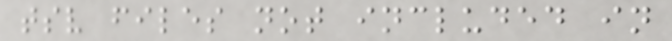tsv files not included in
